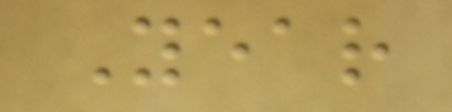Year
